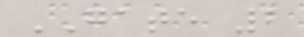GATE 2
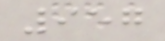957
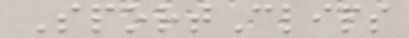SportClips
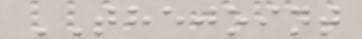THEJOINT
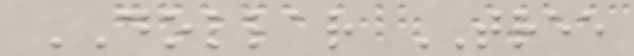DOLLAR TREE
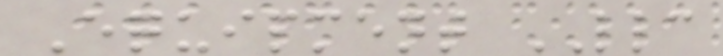Equipment LLC
